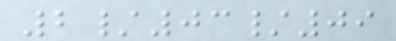2/03/09
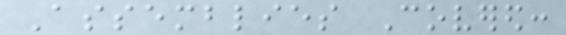Assemblies Covered:
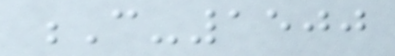C-1500
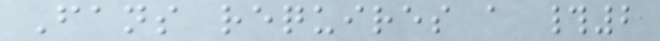Fans requires a #2
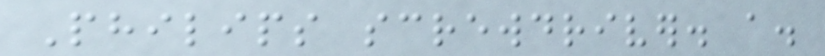Philips screwdriver. a.
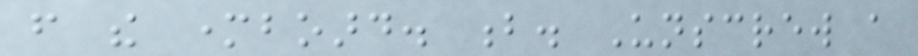from the motherboard. b. Unscrew a
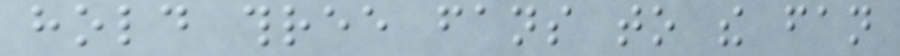hold three fans to the fan
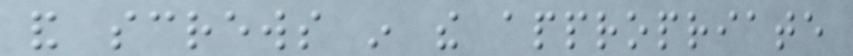and screws in the appropriate
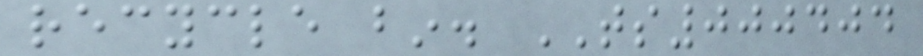recycle bin. TS000404
